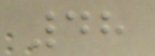48
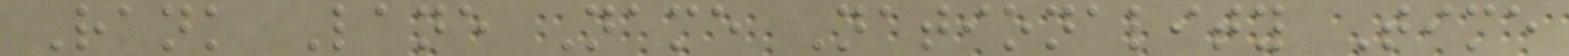Rank Lane Name Nationality Time
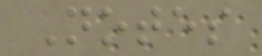Notes
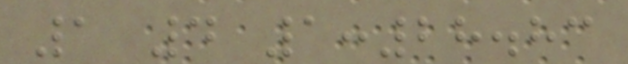1 4 1:28.83
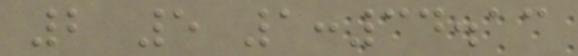2 5 1:34.13
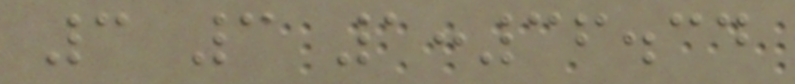3 3 1:36.34
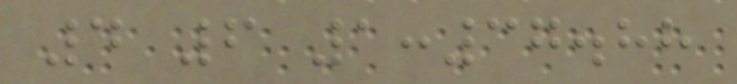4 6 1:37.88
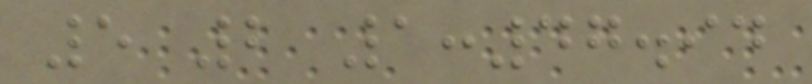5 2 1:47.94
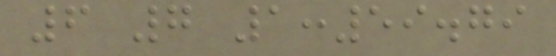6 7 1:59.79
